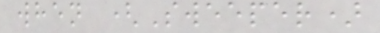when (Sweeper)
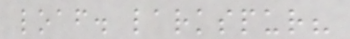loaf. larkspur?
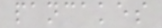pancakes
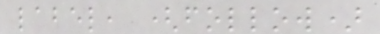label, (follow)
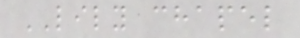LILY chapel
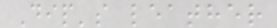Dip's leather
